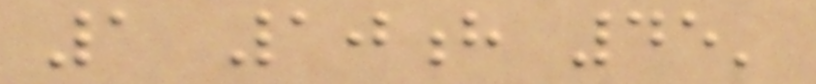1 10h 45'
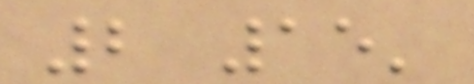2 15'
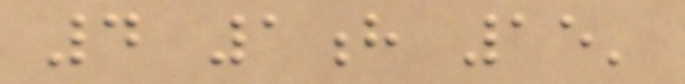4 1h 15'
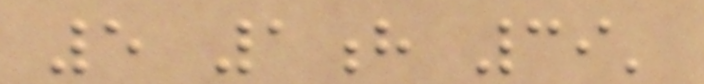5 1h 39'
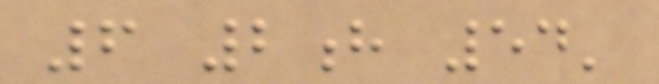6 2h 54'
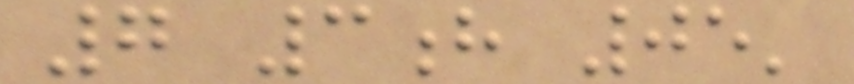7 3h 05'
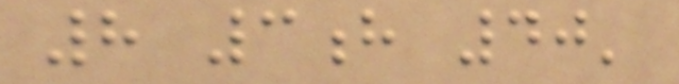8 3h 40'
